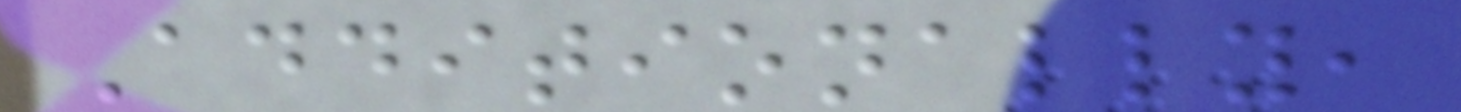Additionally,
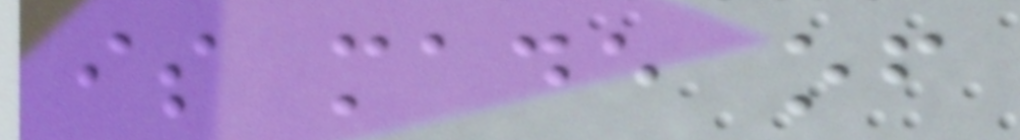is made of
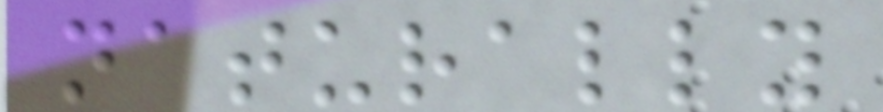naturally
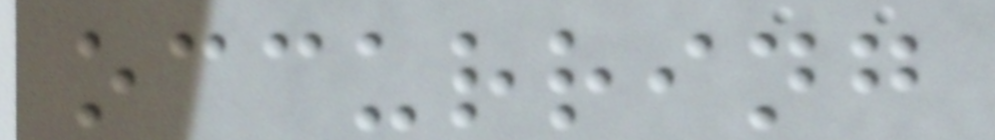occurring
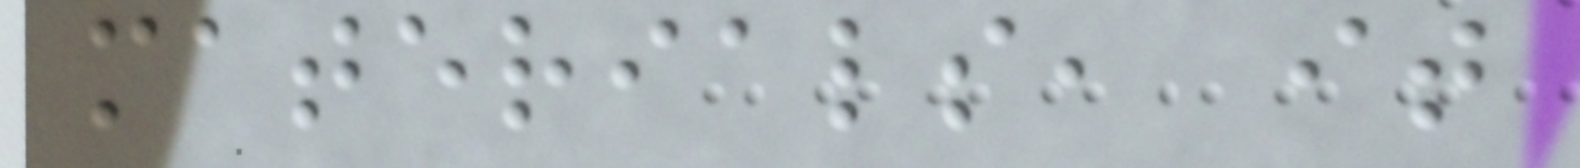materials, it
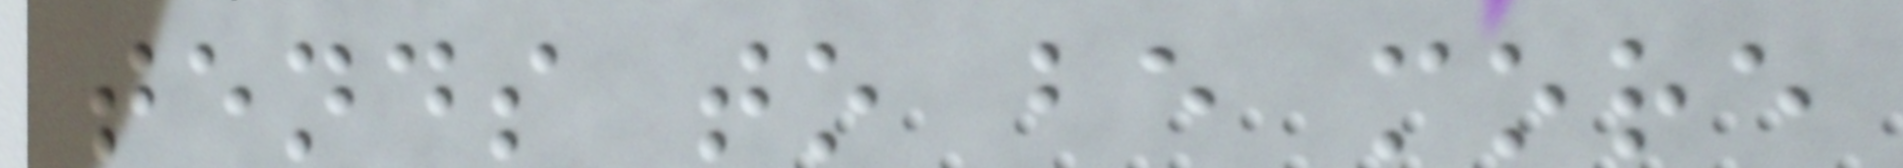tends to be more
